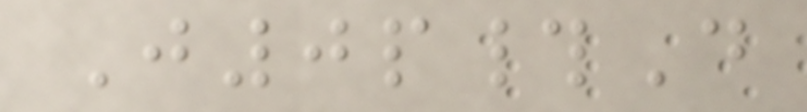J0p#D
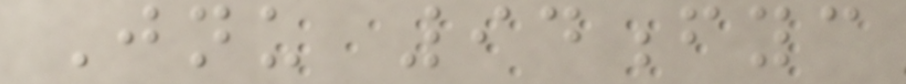Jnu 94fyc
